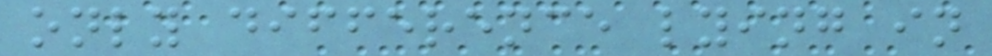only difference lying in
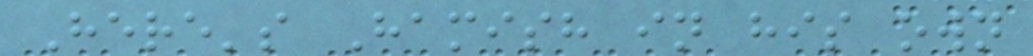Here's Hamish in his own
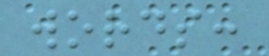words:
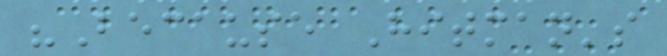"Because Hitman's
